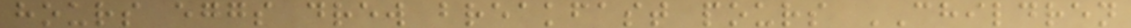hours eggs drew breakfast pours CHILDREN
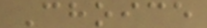Choice
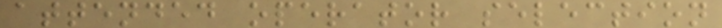attended operator selection
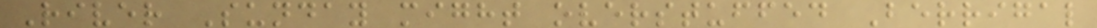River Sunday might overstuffed Berrigal
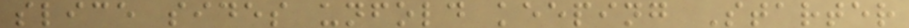slice sides unfold keeping Starter
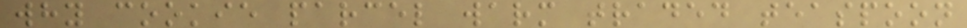why cookie parcel warm traded teaspoon
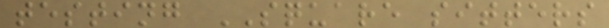testing SQUARE sitters
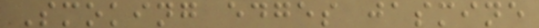Smoking edges jasmine
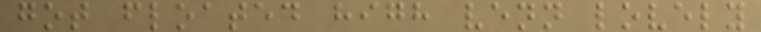got floated high venn lovely
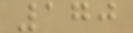170
